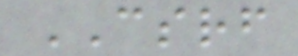CSRF
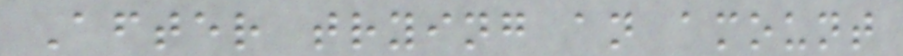After trying an amount
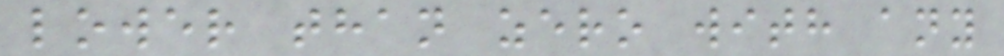lower than zero with any
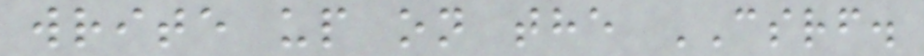write up on the CSRF.
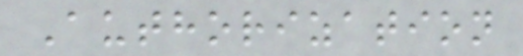Authorization
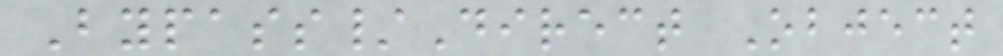Bypass/Direct Object
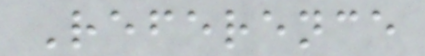Reference
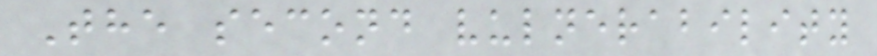The second vulnerability
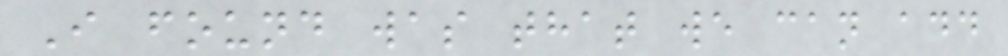I found was that we can add
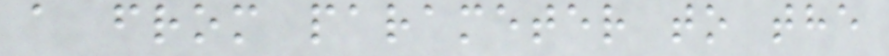a from parameter to the
